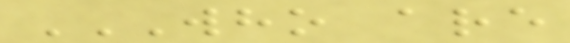WHO ARE
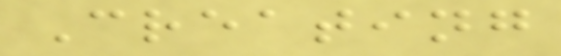Creating
